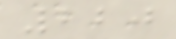220
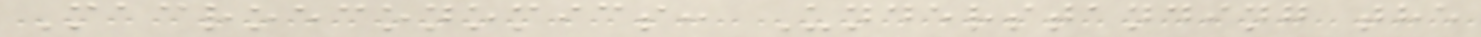Macroeconomics: Understanding the
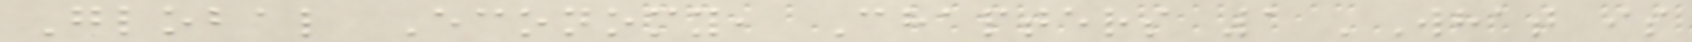Global Economy, Chapters 1 'What is
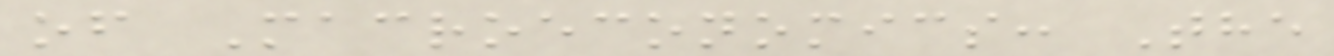of Macroeconomics: The
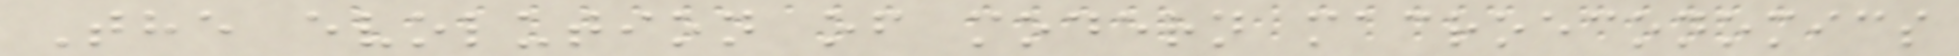The evolution of modern macroeconomics
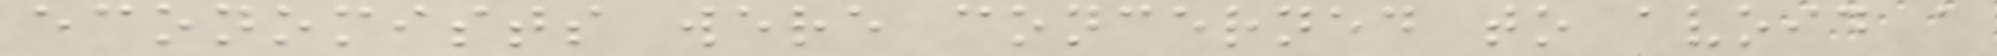economists were concerned to avoid a
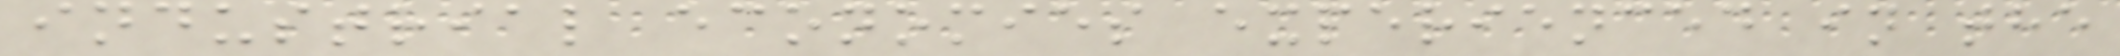industrial economies experienced in the
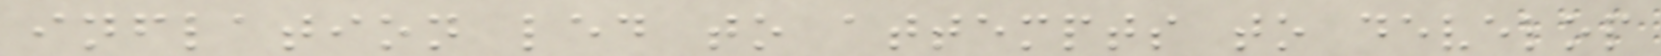inflation led to attempts to develop
